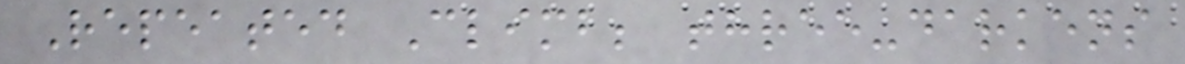Repeated Climb; three-darkens
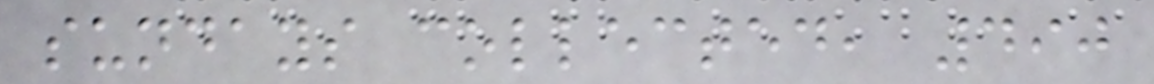sundays collected, 490
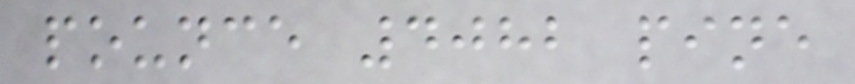pounce 4082 pine
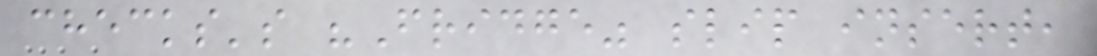checks's "Fridge" slip insert,
